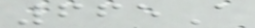665A
